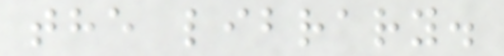the library.
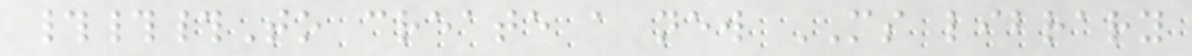###To create a new MS library
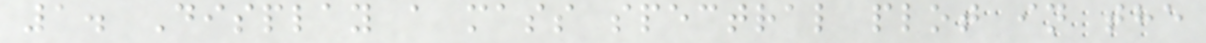1. Display a mass spectral plot in the
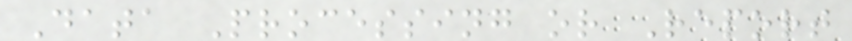Data Processing or Report
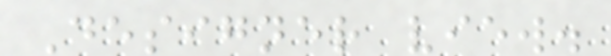Designer view.
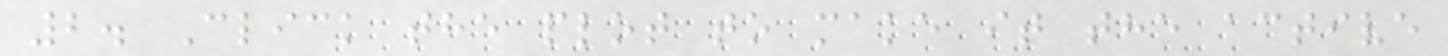2. Click the plot to make it the active
